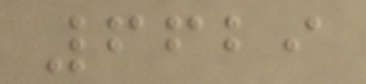6629
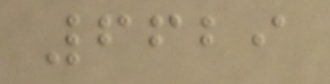6629
